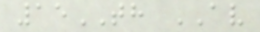15TH AV
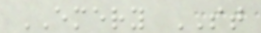EMERY ST
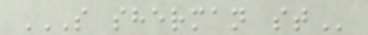S SHERMAN ST
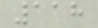118
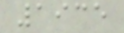1935
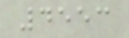4553
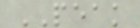PEAK
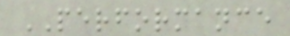PERFORMANCE
